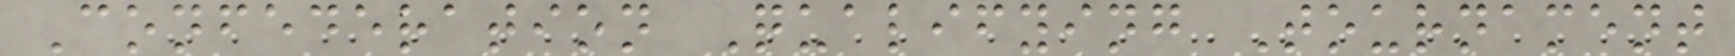Confederation Qualifying Tournament
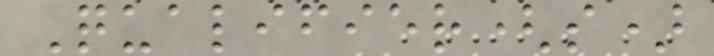Qualifier(s)
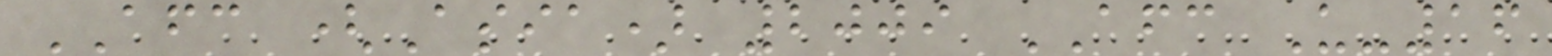AFC (Asia) 2009 AFC U-16
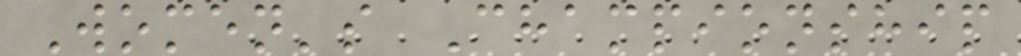Women's Championship
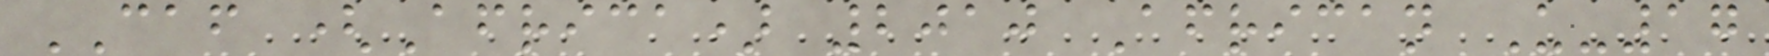CAF (Africa) 2010 African U-17
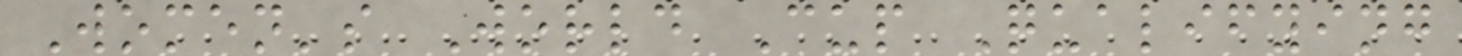Women's World Cup Qualifying
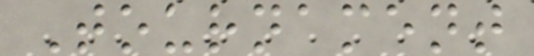Tournament
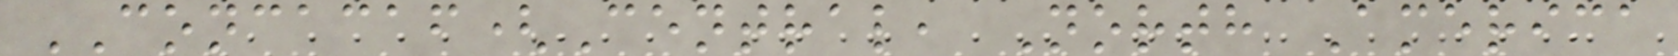CONCACAF(Central, North America
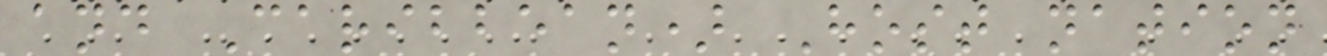and Caribbean) Host nation
